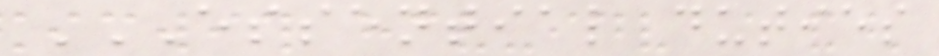ESSENTIAL DUTIES
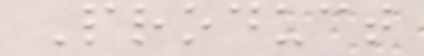Product
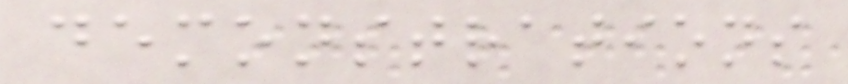demonstrations
